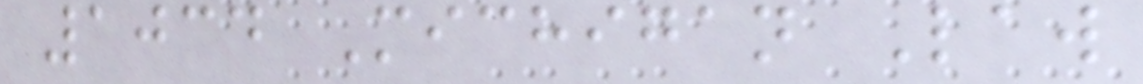1034 Michigan Law
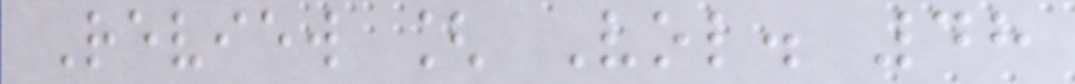Review [ Vol. 48
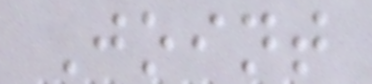Joint
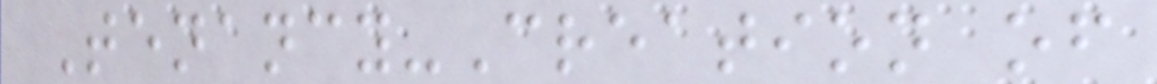Tenancy-Creation of
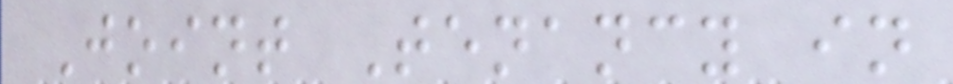Joint Tenancy in
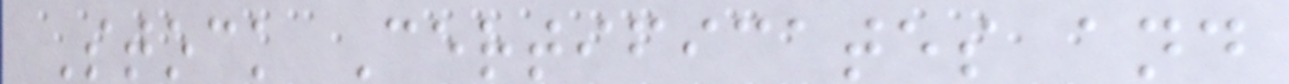Stock Certificates and
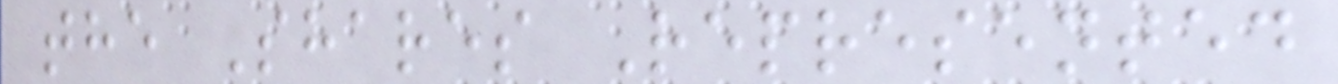the Shares Represented
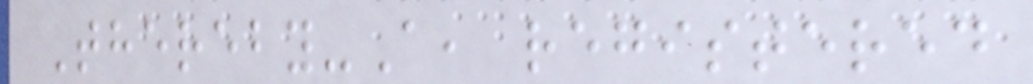Thereby-A, registered
